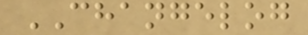CHANGELOG
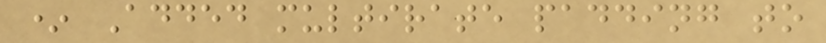* Added multirate padding to
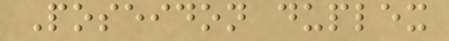Poseidon duplex
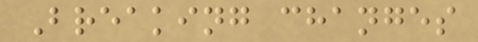Breaking changes
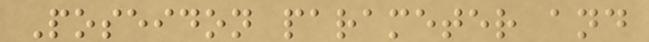Poseidon parameter and
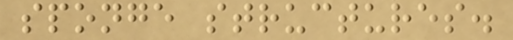sponge structures.
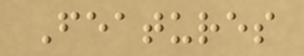Features
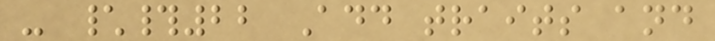- \#22 Add traits and
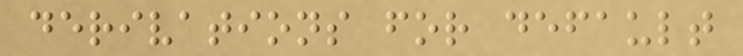derivations for default
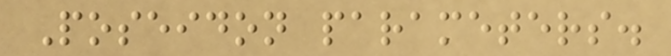Poseidon parameters.
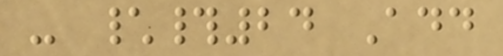- \#24 Add
